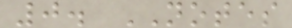0. NOTES
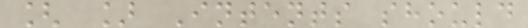[ ] Intents should
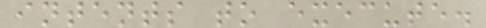intents to execute.
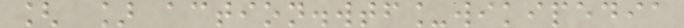[ ] action.wtf_wikipedia
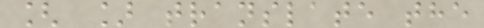[ ] translate the
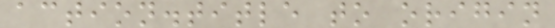action.title to origin
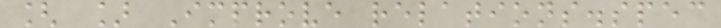[ ] Improve relations.spec
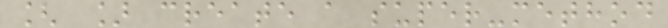[ ] create a super-method
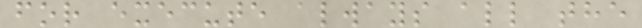for execute always all the
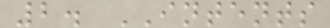2. INTENTS
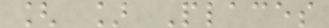[ ] Places
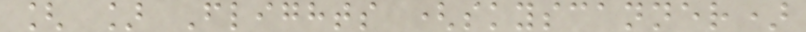[ ] Flights (skyscanner)
